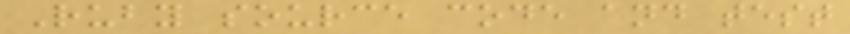Ruby source code and test
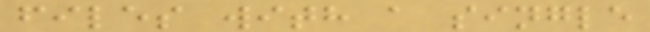files with a single
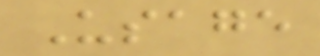Usage
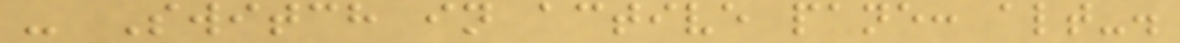- Switch in active pane: alt-.
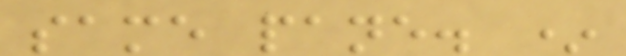same pane. *
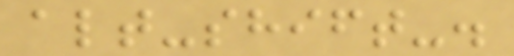alt-shift-.
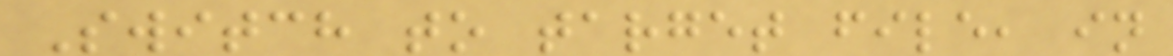Switch to target file, in
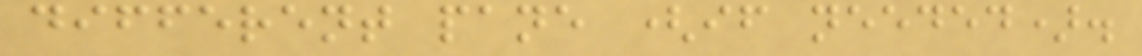different pane (if needed).
